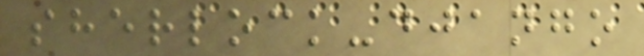sherlock-django
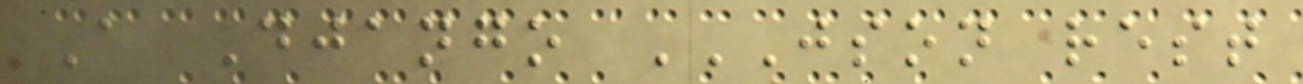A Django JSON REST
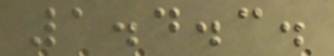1.4.3.
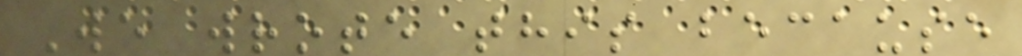We wrote this because
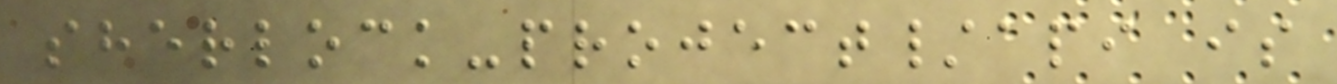sherlock-project/api is
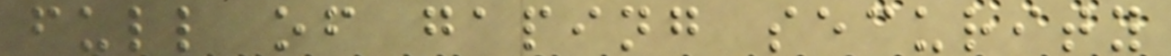full of gaping security
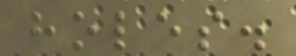holes.
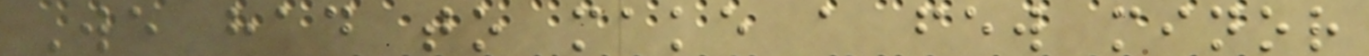We had to make a few minor
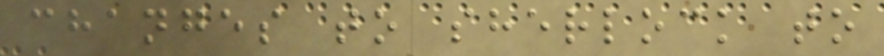changes to sherlock to
